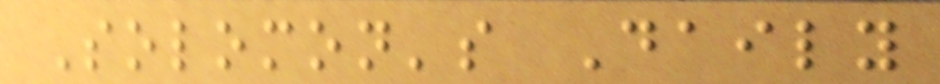Solomon's Daily
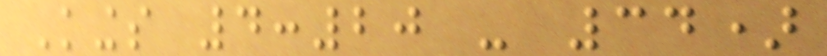Kings 4:20 - 34)
